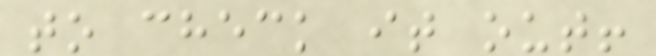to check it out!
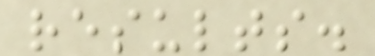results.
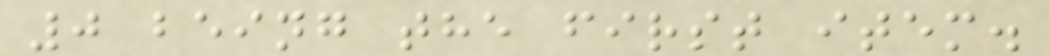0 being the first item.
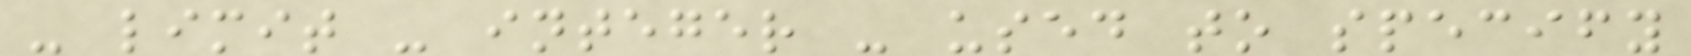- limit - integer - used to specify
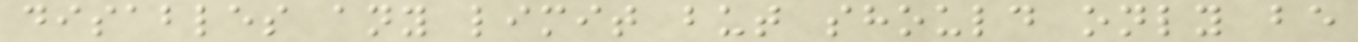disables any limit but should only be
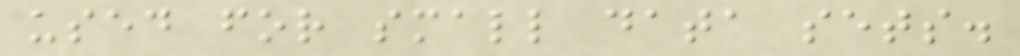used for small data sets.
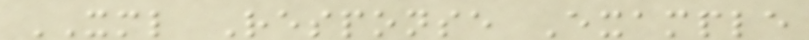XML Response Example
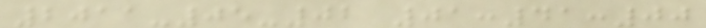2011-05-02 01:41:00
